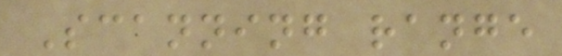Scanning range
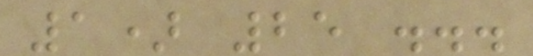1) 25 ...
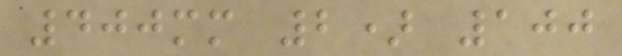400mm 2) 100
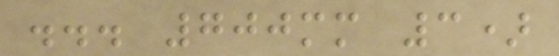... 700mm 3)
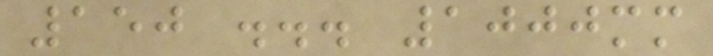150 ... 1000mm
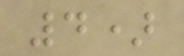4)
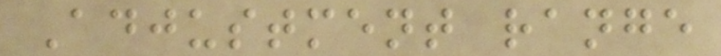Adjustment range
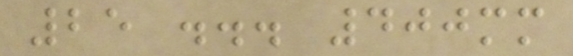25 ... 400mm
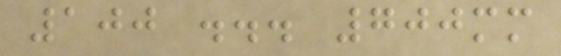100 ... 700mm
